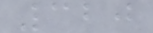320
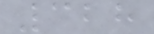328
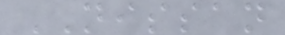NISSAN
